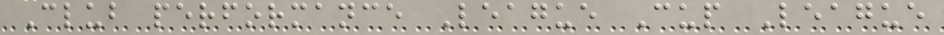Club performance League Cup League
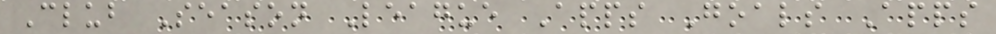Club Season League Apps Goals Apps
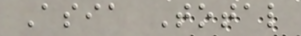Asia Total
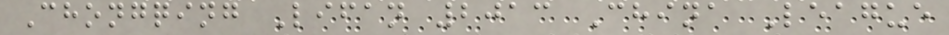Chongqing Lifan 2013 China League
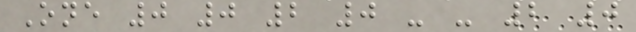One 0 0 2 0 - - 2 0
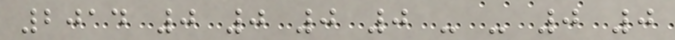2014 0 0 0 0 - - 0 0
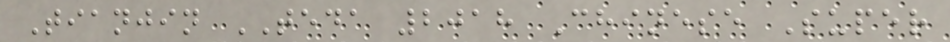Tianjin TEDA 2018 Chinese Super
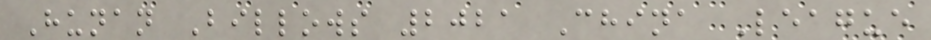Hunan Billows 2021 China League
